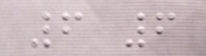6 6
